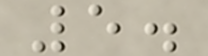5.
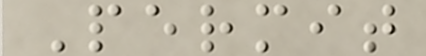Permit
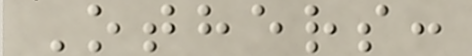Others:
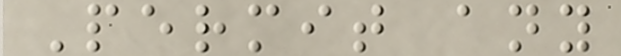Permit any
